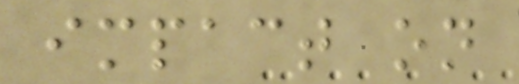impact on
